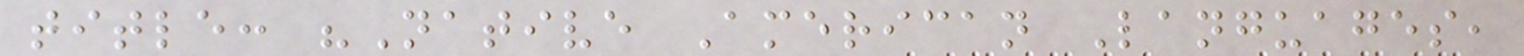title: "Native American Languages,
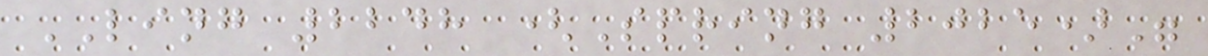LING 2248 (Spring 2025)"
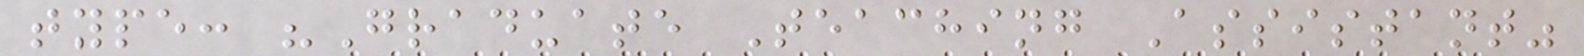type: "Graduate Teaching Assistant"
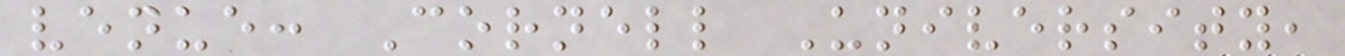venue: Cornell University,
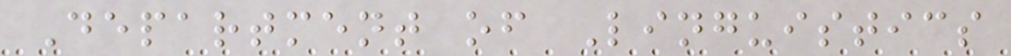Department of Linguistics
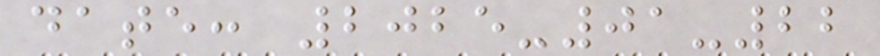date: 2025-01-22
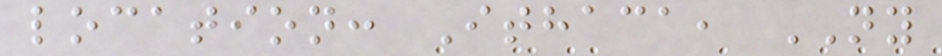location: Ithaca, NY
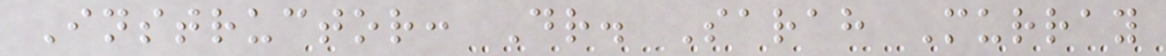Instructor: Dr. Sarah Murray
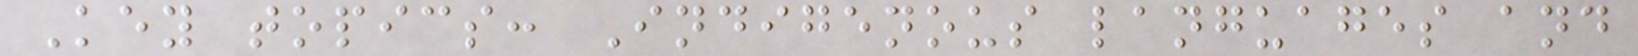Key topics: Indigenous languages and
